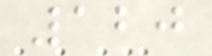120
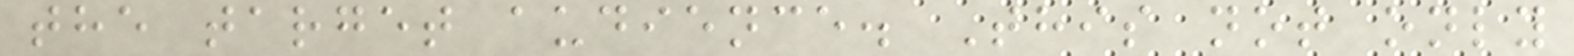the target audience. This not only
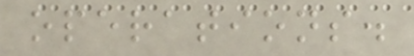operations.
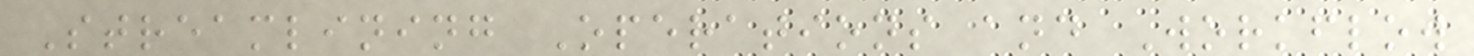Streamlining Operations and Workflow
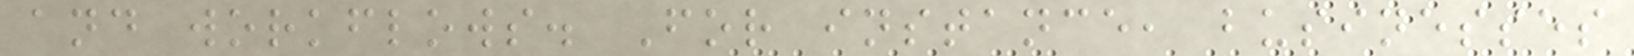and workflows. For instance, businesses
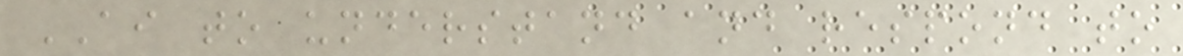AI to understand and respond to
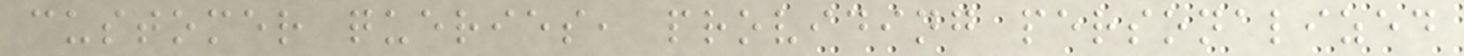customer queries, providing personalized
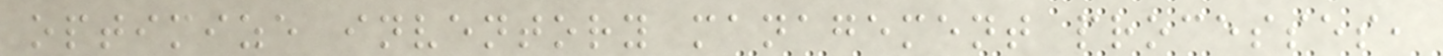optimize inventory management processes,
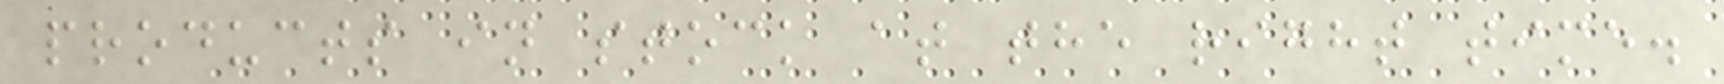products in stock at the right time.
